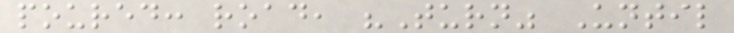poured: road, "Turn" Until
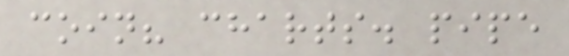coin? charts. pipe
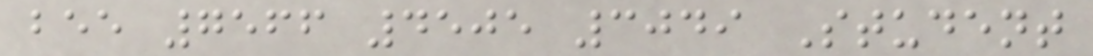bee 7566 4505 3049 Student
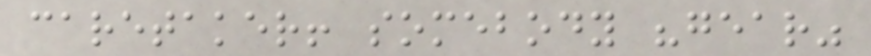caretaker! somebody "gear"
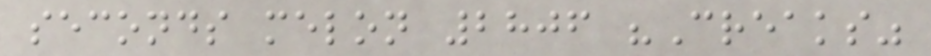seconds melon 2806 "Creaks"
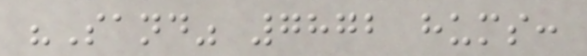"Sand" 7872 hums:
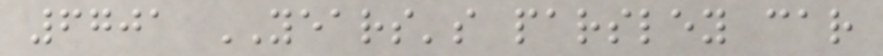6701 YEARS's parsley car
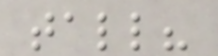tall?
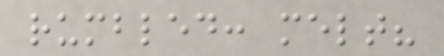rumbled: melt?
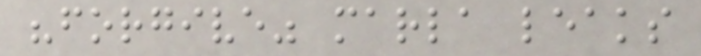"forgive" marla leaks
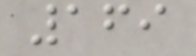169
